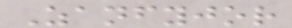Zanfyjor
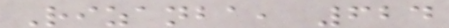Rizanba, 624
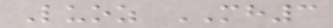Luoz MH3
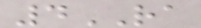4RA
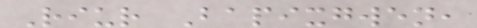Riur Bapixgwen,
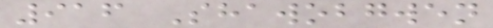916 Shawobgwen
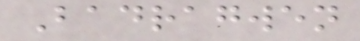Badragwen
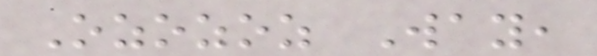Ozozoz Way,
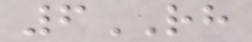6RH
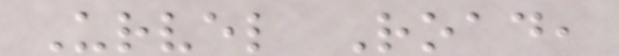Urvel Road,
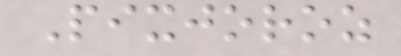Pixjoroz
